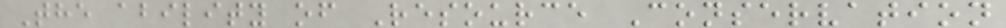The ability of Resource Conservation
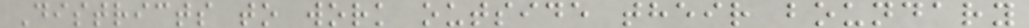Districts to work outside their boundary
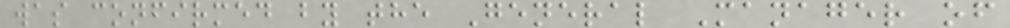was confirmed by the General Manager of
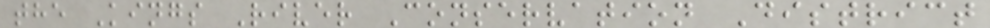the Kings River Conservation District
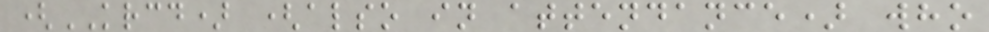(KRCD) (also in attendance) who
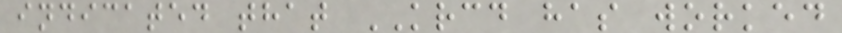indicated that KRCD has worked
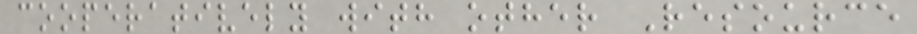cooperatively with other Resource
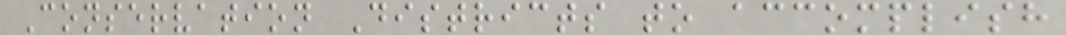Conservation Districts to accomplish
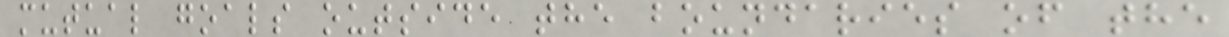mutual goals outside the boundaries of the
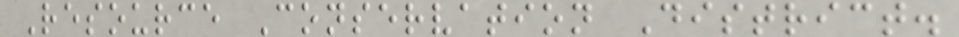Resource Conservation District.
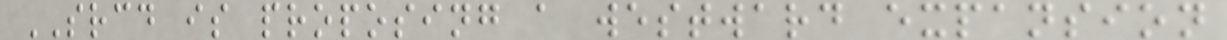SRCD is proposing a westward expansion
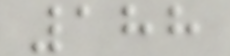188
